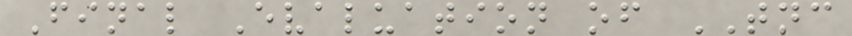Final Evaluation of TNC
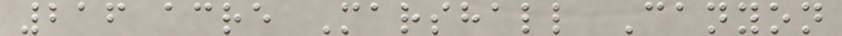216 acre Marshall Canyon
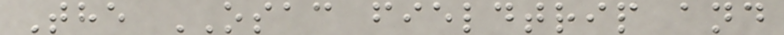The OSAC fieldtrip and
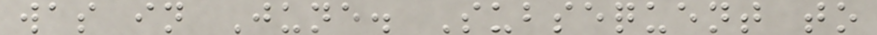was in June. Subsequent to
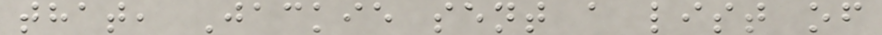that, Jackie sent a list of
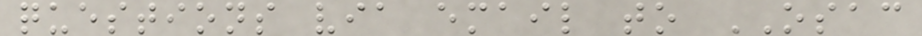questions via email to OSAC
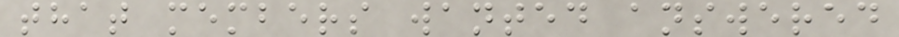that members wanted answered
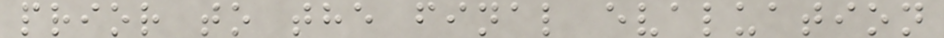prior to the final evaluation
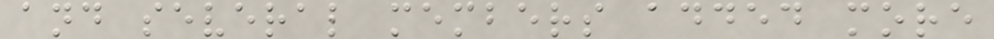and several members added more
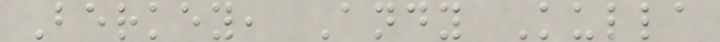Berkey, Andy Kulla
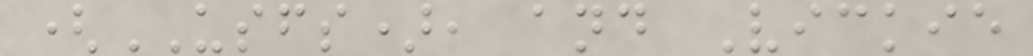(USFS), and Vickie
